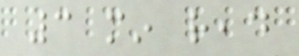3 min read
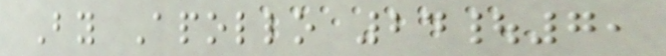By Apollo 24|7,
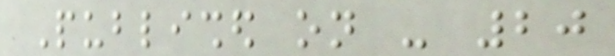Published on - 20
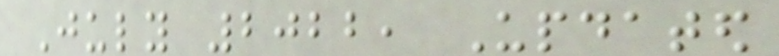July 2022, Updated
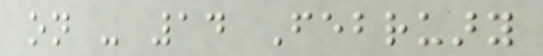on - 14 February
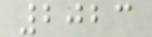2023
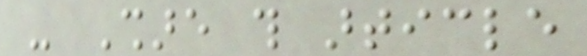- Share this article
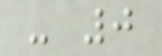- 0
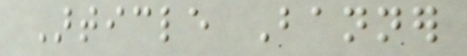Article Banner
